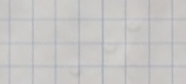I
